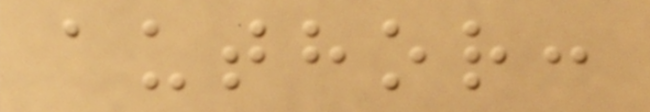author:
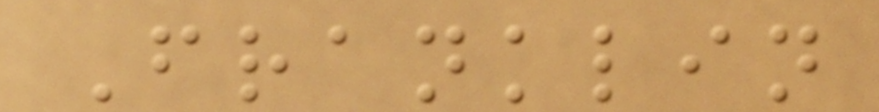Franklin
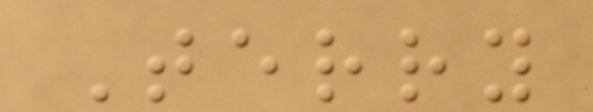Terry
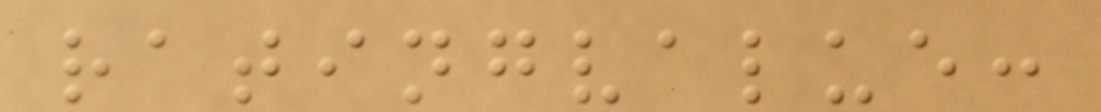ratingvalue:
